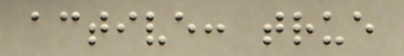active: true
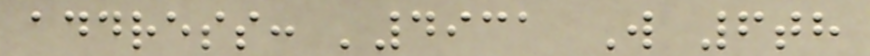address: '4931 W 6th
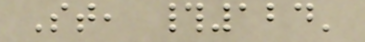St, #124'
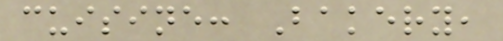cuisine: Bakery,
